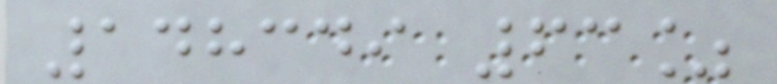148349 63%
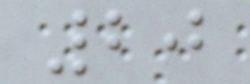20
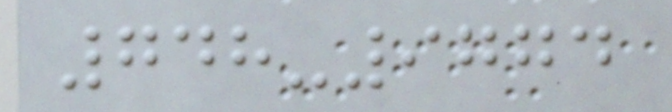748-9774
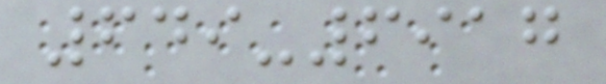649-6917
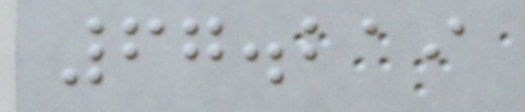67.219
